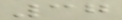37
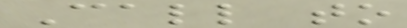Call to
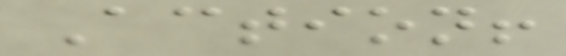Action!
